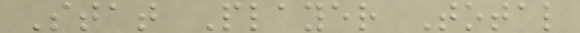Stat Player Total
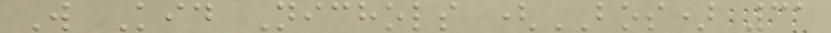W Kid Nichols (BOS) 31
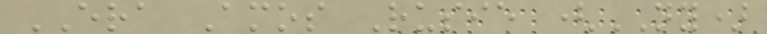ERA Amos Rusie (NY)
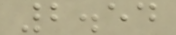2.54
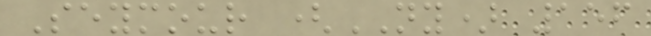Seymour (NY) 156
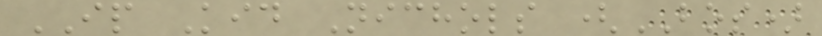IP Kid Nichols (BOS)
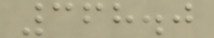368.0
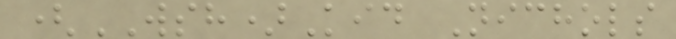(WSH)Kid Nichols
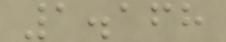1.168
